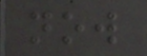now
